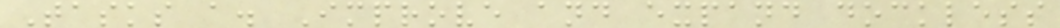Tasks a. Improve and expand dockless
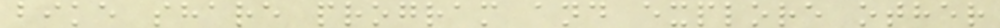bike share program and explore other
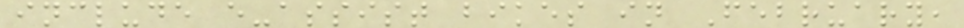include e-assist bikes in February,
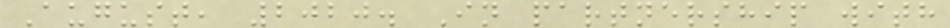August, 2020. In partnership with
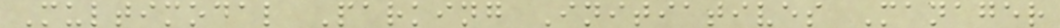Multimodal Parking Initiatives Manager
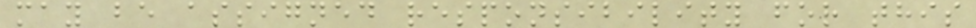may be assigned responsibility for this
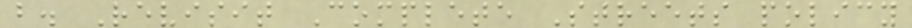b. Revisit Complete Streets policy
